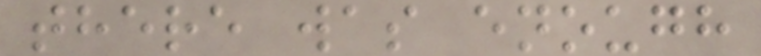there was enough
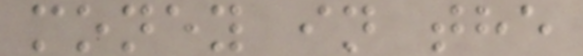money in the
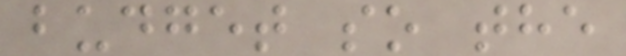budget so the
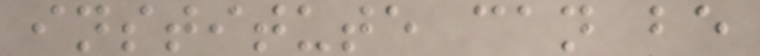institute can be
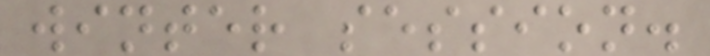winter session.
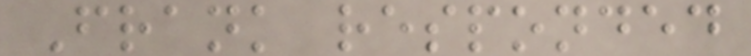Frank responded
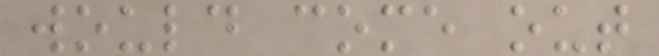would come out
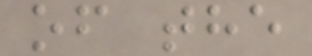of the
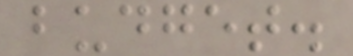budget.
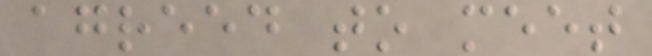agreed to meet
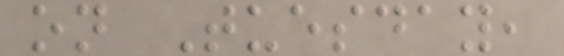on Tuesday,
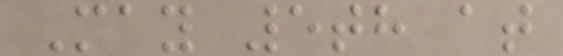May 5th at
